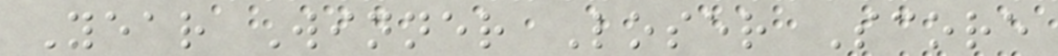Year Winner Loser Score
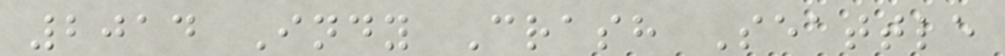2014 Indy Crash Seattle
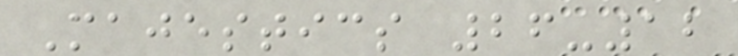Majestics 26-12
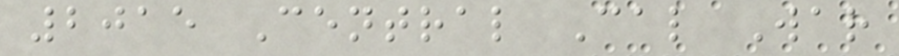2015 Central Cal War
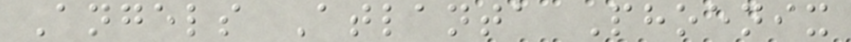Angels Atlanta Phoenix
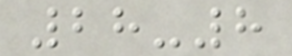28-8
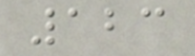123
